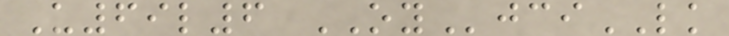U69l6 OYjciLK
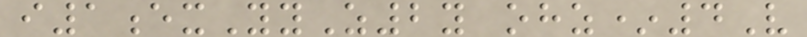i1exYyZ2y ohz*4V
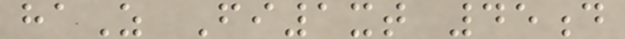haZ Fi1xt 45d
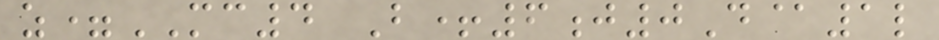z=MC4 B+6j0D@1l
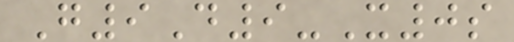G9D9-X0s
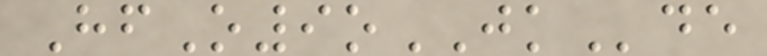HfO9oJKde
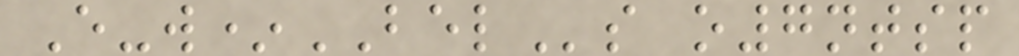E-w*BELs o7ntsp
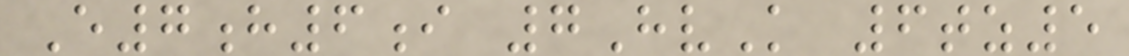E7h6i 7HvK 6tz5
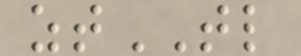ztTL
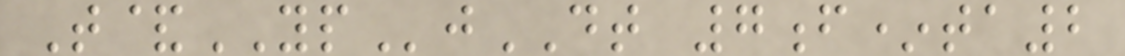T&YPjDT 7f*ta2
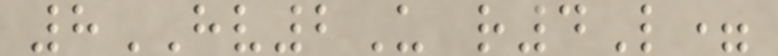8HV2U r4L=
